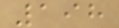198
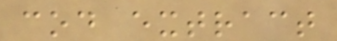cod extract
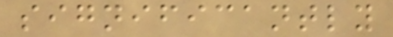significantly
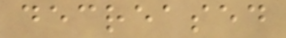decreased
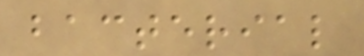bacterial
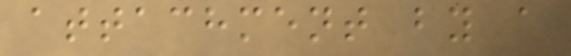attachment by a
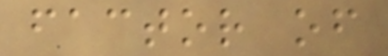factor of
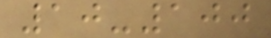10-100
